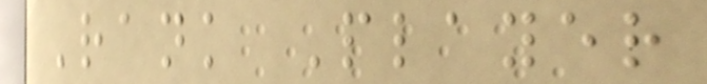Rank Player
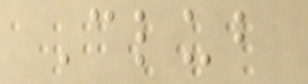Club
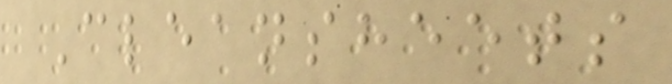Cleansheets
